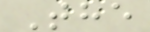The
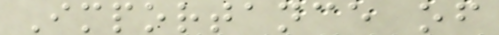Importance of
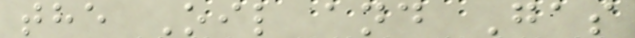the Oil and Gas
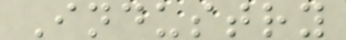Industry
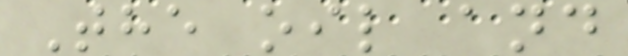The oil and
